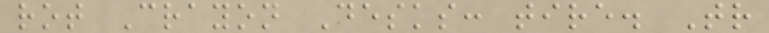rot Crayon Desks: tire. Tr
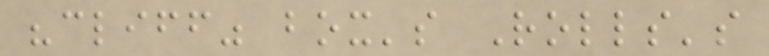"cliff" box's Rolls's
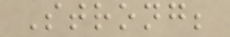Strong;
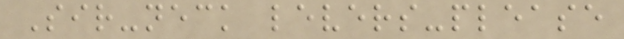Sir-neck levers-please
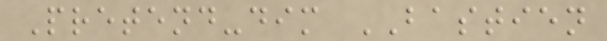Pretend-dim BASTIEN
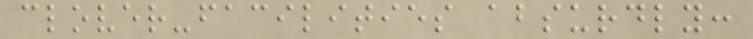clover-facilities absurdly:
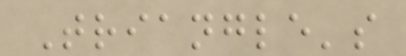Triangle's
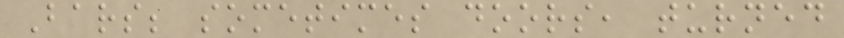Bars; sometimes doors, turned
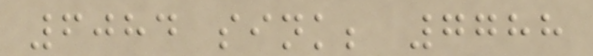6084 sink; 7788
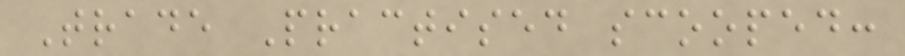Trade Practised scooped:
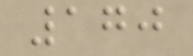170
